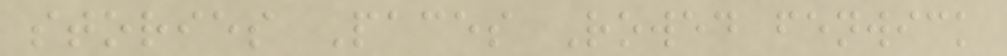stories Paces Rowed fenwick
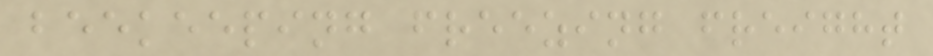beekeeping freezing freight
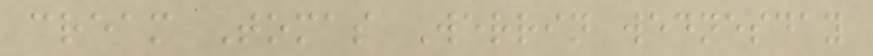cream Tomas Werrin wednesday
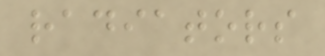radiators
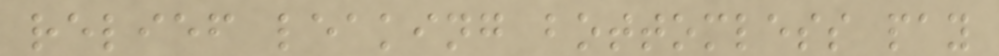relief leaking bottomless pay
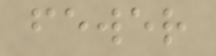fewer
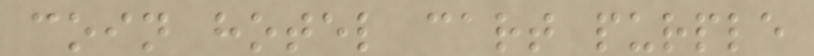coin hotel cart purple
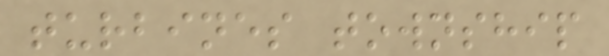turbines township
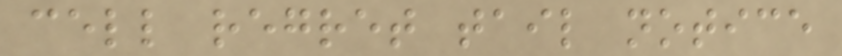cell regret tail notice
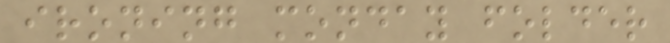ironing monday folder
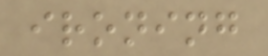ironing
